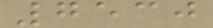7530
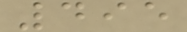495
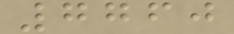7760
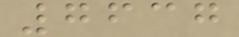7637
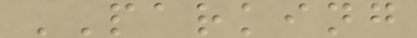PARKING
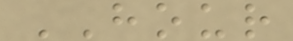HOUR
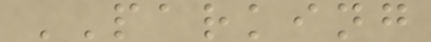PARKING
